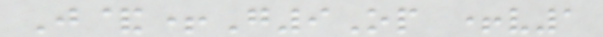J&+G9Op +v1
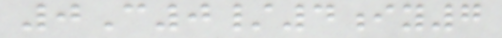0C0/4iy7
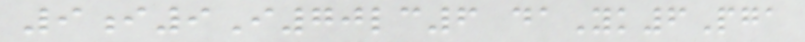9i9I70lc6 daYk6Pga
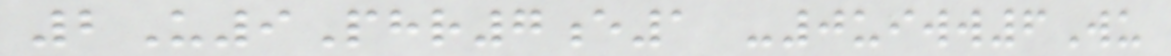2U9Phr7e1 -0uiww6Wu
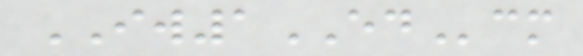IW1EDcm
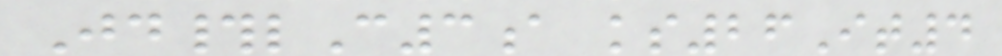Jd#lC3a ks26It4
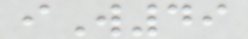iW49
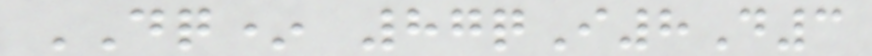DQ* 87qI8D3
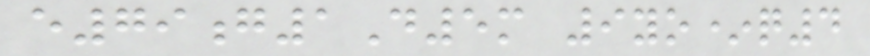e79g1D5m 9yo*q4
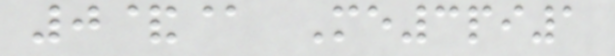0&@ Me3pi1
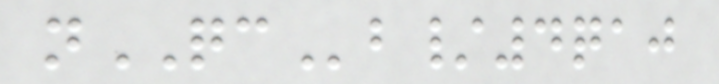nQCb/4qaj
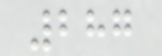287
